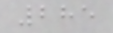285
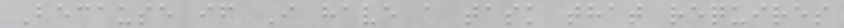Because if I have a task that requires
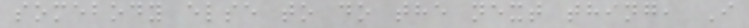somebody else to do the next thing, I
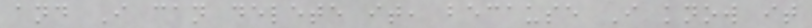and I can delete it, because I know it
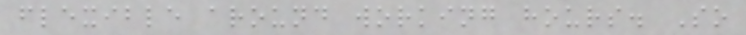flexible around working hours. So
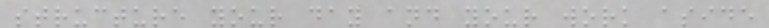structure your day and your work aside
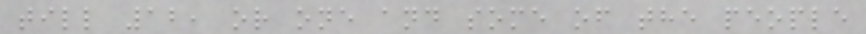till 12, or one and some of the people
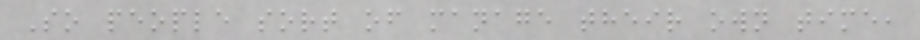So people sort of manage their own time,
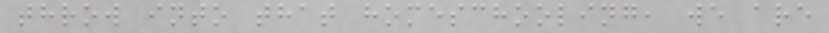throw into that homeschooling, we are
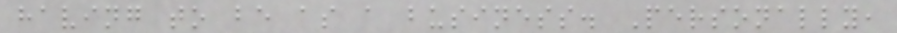having to be as a business. Personally,
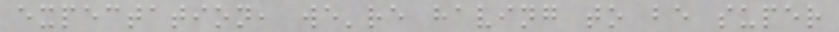expectation, we're having to be super
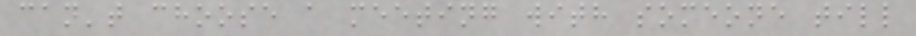can't choose a meeting with someone till
